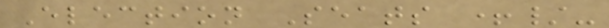Election Seats +/-
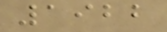1922
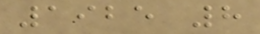1925 8
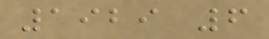1929 6
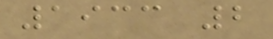1933 2
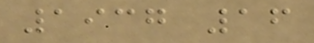1937 16
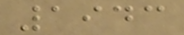1943
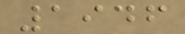1946
